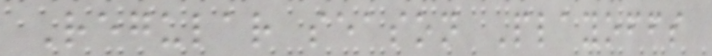Regular season Playoffs
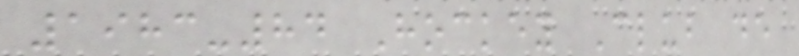1983-84 Hockey Club de
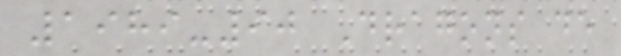1989-90 Dragons de
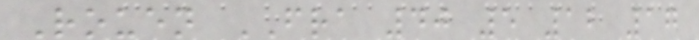Rouen FRA 40 5 12 17
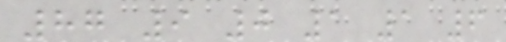87 9 0 1 1 6
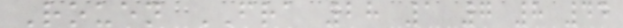Rouen FRA 28 1 7 8 44
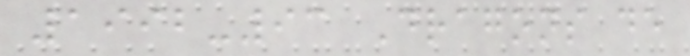1992-93 Dragons de
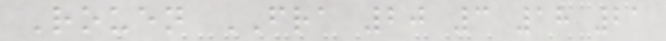Rouen FRA 20 3 18 21
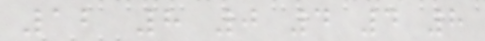12 8 0 4 4 8
